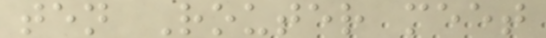ten Router meet
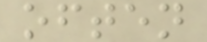often
